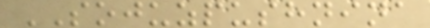SOJUZPUSHNINA
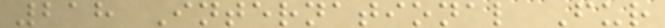218 International Fur
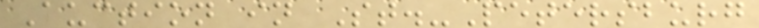Auction in St.-Petersburg
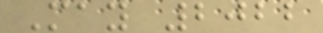May 2022
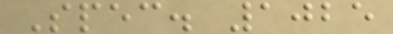Spec. 1025
